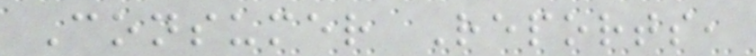Consumer Reports,
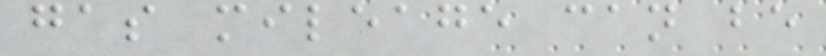gas mileage can be
